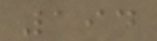194
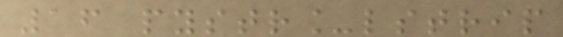16 pystr_lstrip
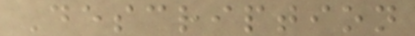Description
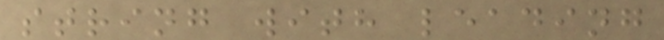string with leading
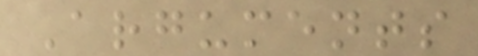Arguments
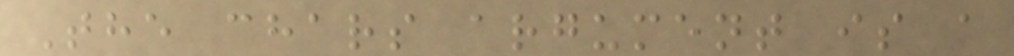The chars argument is a
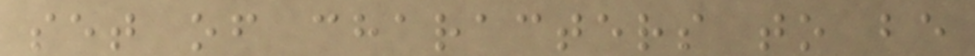set of characters to be
